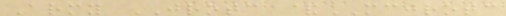Army JROTC &MCJROTC
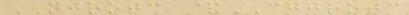NJROTC &CGJROTC
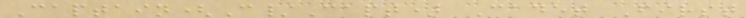Captain(C/Capt) Cadet First
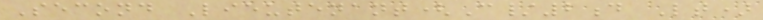Second Lieutenant(C/2d Lt)
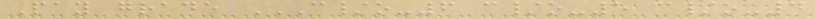Pay grade C/O-6 C/O-5 C/O-4
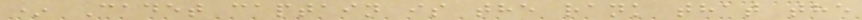* Cadet captain is the rank that the
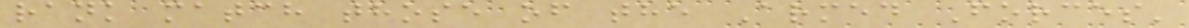rank match those of the Armed Forces'
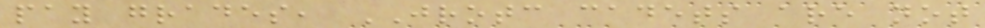pay grades, JROTC cadets are not
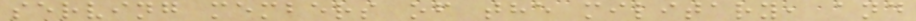serving members of the military, and
